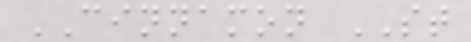CINNAMON ST
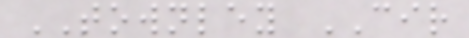TOWNLEY CIR
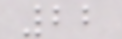22
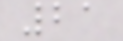21
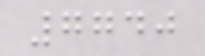7740
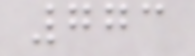773
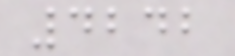4242
